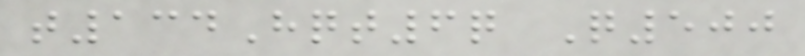t134Hqt6q Q500
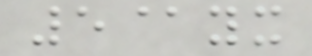5@yx
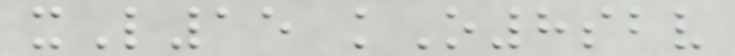xL15 kO8sbv
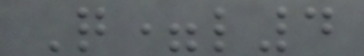Q=l4
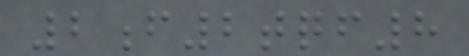2f2tqf8
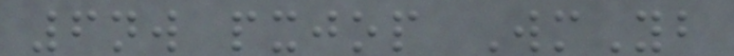6nw pxjop WmYb
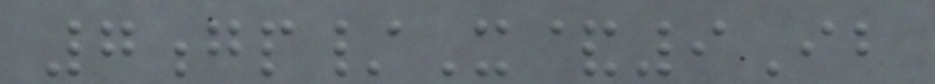7gp/X&9Ib
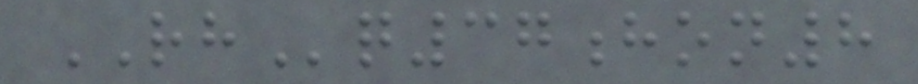RHq37hon8
